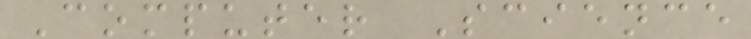Computer Science
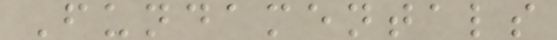Fundamentals
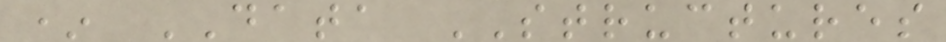* DATA STRUCTURES
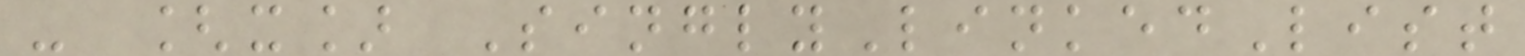- [x] SinglyLinkedList
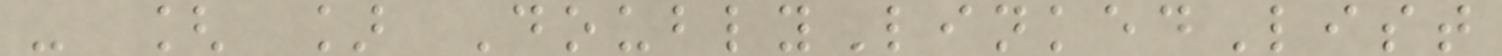- [ ] DoublyLinkedList
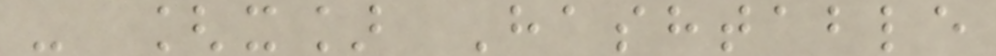- [x] Hashtable
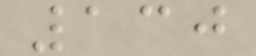130
